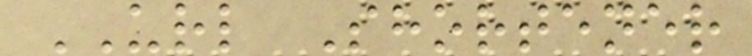URL Shortener
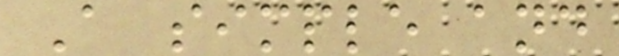A simple and
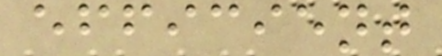efficient
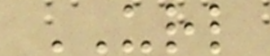URL
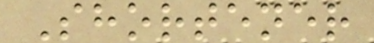Shortener
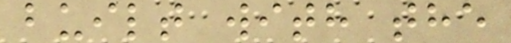built with the
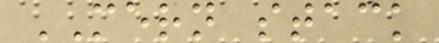MERN stack
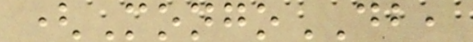(MongoDB,
